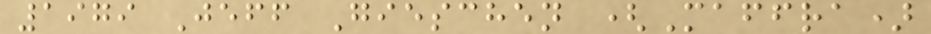1979 Jeff Gieschen (Maffra)
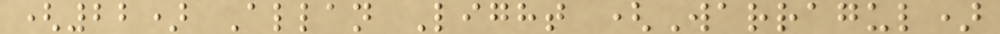(22) Allan Light (Warragul)
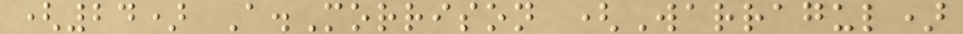(24) A.Morrison (Warragul)
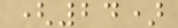(24)
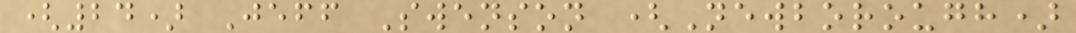(24) Jeff Swenson (Newborough)
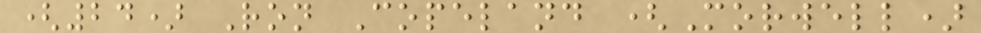(24) Ron Copeland (Morwell)
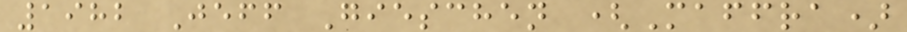1982 Jeff Gieschen (Maffra)
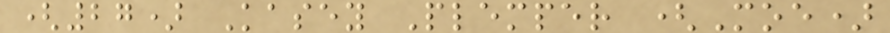(27) Kasey Plemper (Moe)
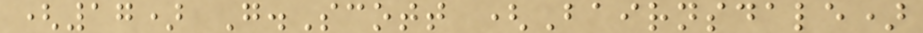(17) G.Scott (Bairnsdale)
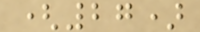(27)
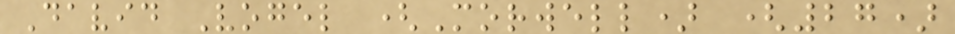David Vogel (Morwell) (27)
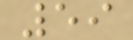59
